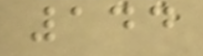144
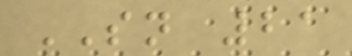SN 21
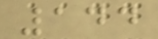144
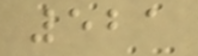521
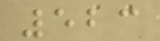523
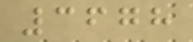3678
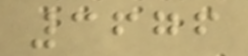3676
